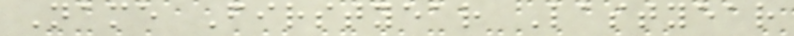Name Firstyear Lastyear
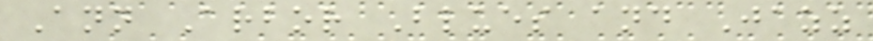Ann Arbor Blues and Jazz
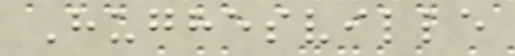Hughesville
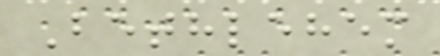Bethlehem
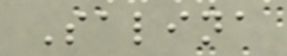Salina
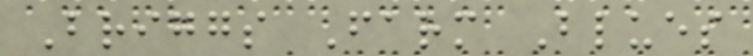Briggs Farm Blues
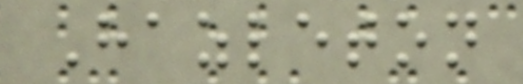Hazleton
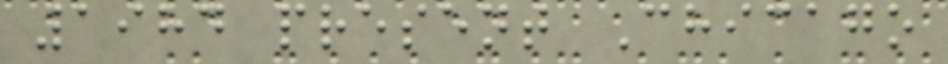1984 present Chicago
